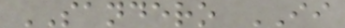SANDERO II
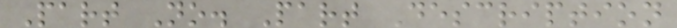Part No. Part Description
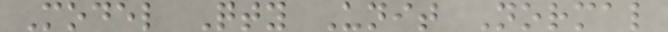Model Qty Unit Normal
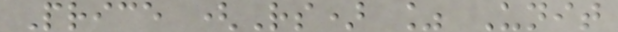Price (Rs) % Unit
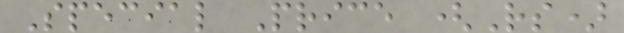Special Price (Rs)
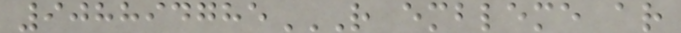908894785R EMBLEME AR
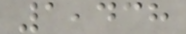1,438
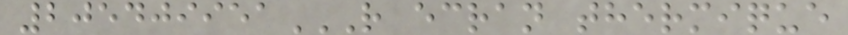205409951R ECRAN THERMIQUE
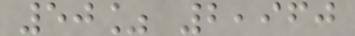50% 2,960
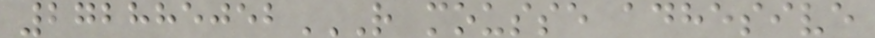272885052R MOUSSE ADHESIVE
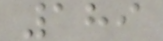189
